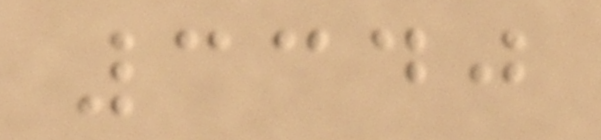3340
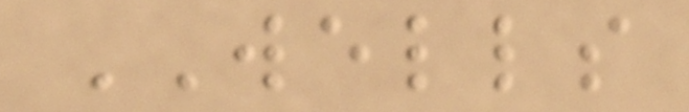WELLS
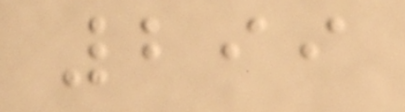299
